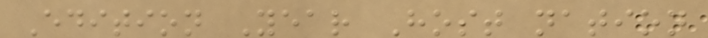Edition Year Host nation
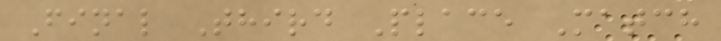Final Third Place Match
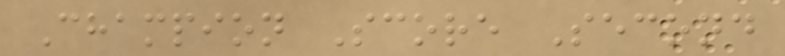Champion Score Second
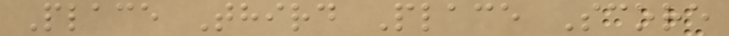Place Third Place Score
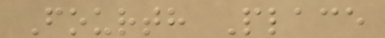Fourth Place
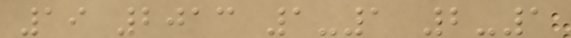19 2013 1-1 2-1
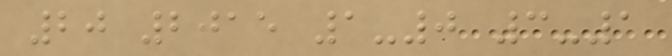20 2015 1-0 3-1
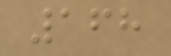168
